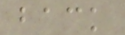back
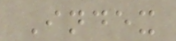Index
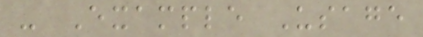- Example Usage
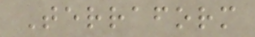Terraform
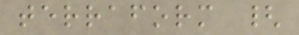terraform {
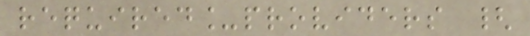required_providers {
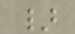}
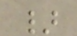}
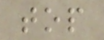top
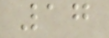17
